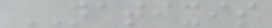NATIXIS
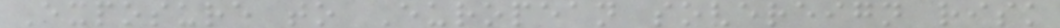Exposure to European sovereign risk
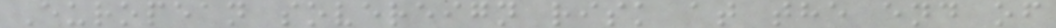European sovereign risk at the end of
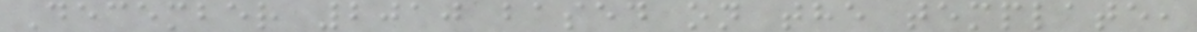December 2010 based on the template,
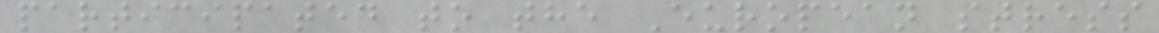participated to the European stress
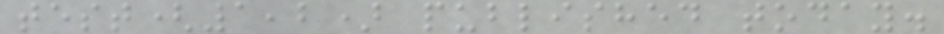test(1,2) published today.
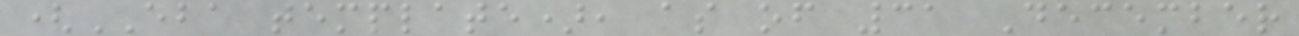(EBA template), as of 31 December
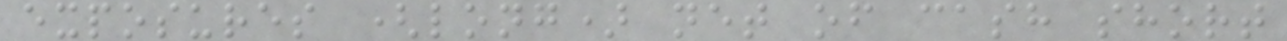exposures (long) net of cash short
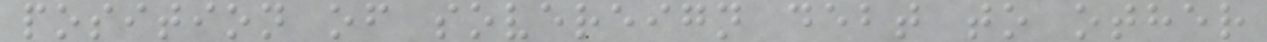position of sovereign debt to other
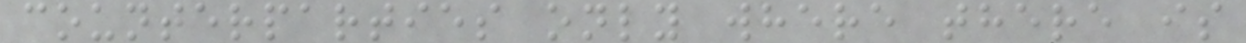counterparties only where there is
